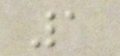1
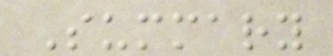Summary
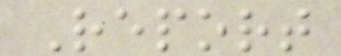Report
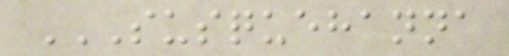SUSQUEHANNA
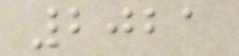2021
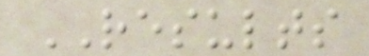RESULTS
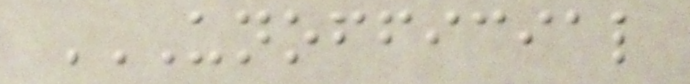UNOFFICIAL
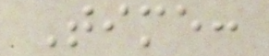Time:
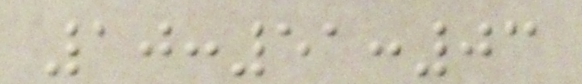10:51:03
